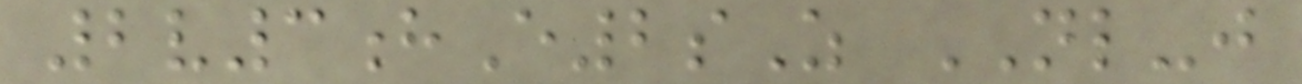2v3hE2sZ NL-j
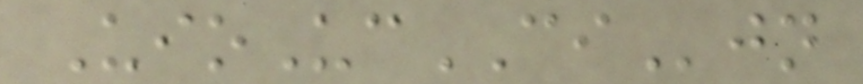UioUcCIjn
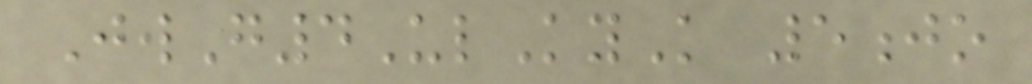JwG4UlKyK 5jo
